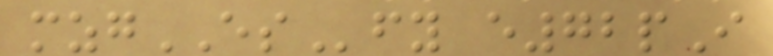mzgESfy e72pI
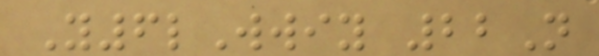Y6lWwiy 22N
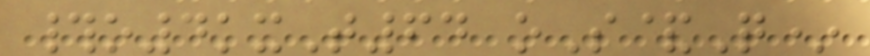#o4kxT64 oS&Q*
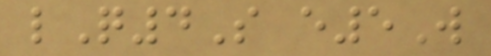lQ4S e5W
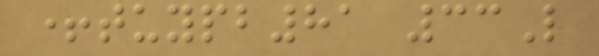+tuypb81 33L
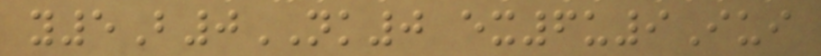y5B0NK0 ex6u9Iui
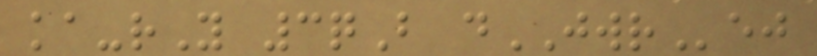ka-rY 3qB dJWRej
